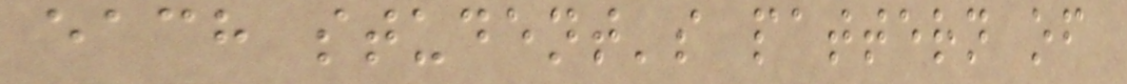each student's pattern of
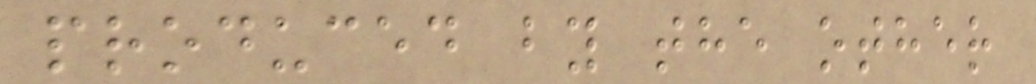produced by the other
